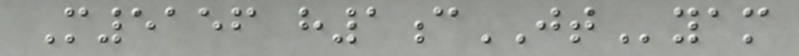M5156 h1cJTyam
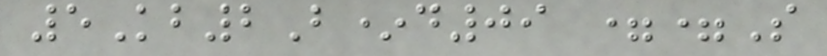5Kb2B*d09 ==S
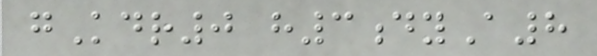gKdr0 h3dyA8
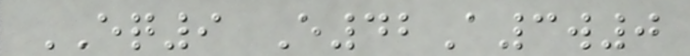EQ9 E42A3w0
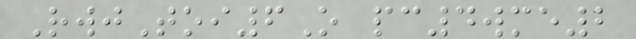RwjToi6O pc4wme2
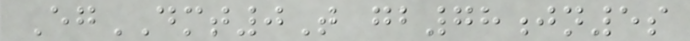EgDMT0T gb78jn5s
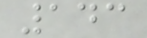143
